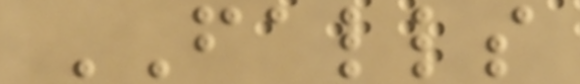FALLS
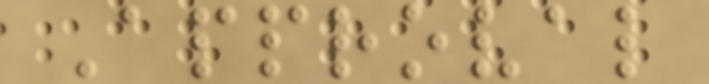Approval
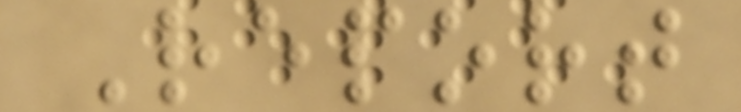Report
